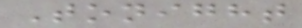Tonight
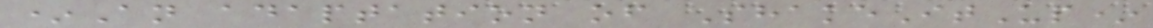*An adaptation of ShakeItUp*
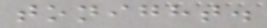tonight.
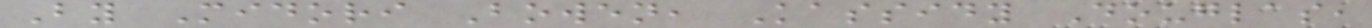By Midori Bowen, Kassidy Douglas,
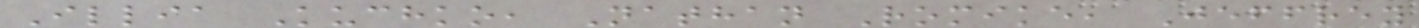Illia Kuchko, Nathan Romike, Jeffrey
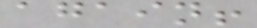again!
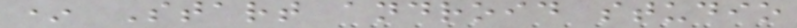* Start android studio
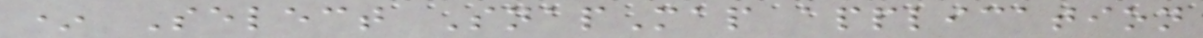* Select SnapMap application
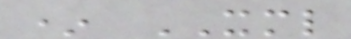* XML
